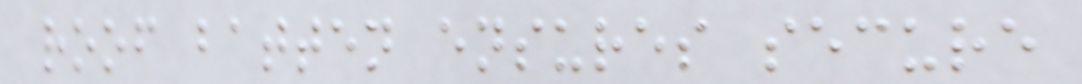roof batten ensures secure
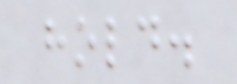hold.
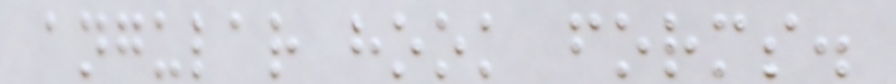angular hook forms.
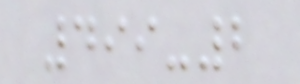499-2
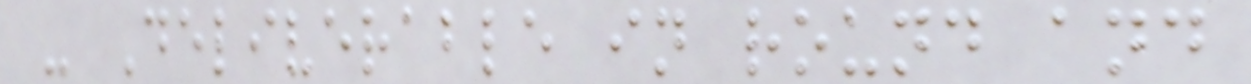- Deliverable in round and
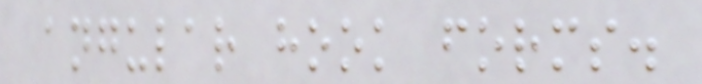angular hook forms.
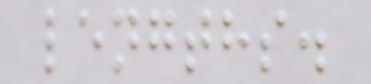lengths.
